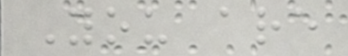You are
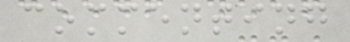commenting
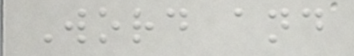Word and
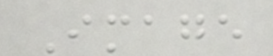Image
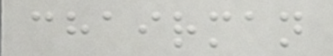chairman
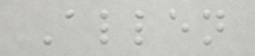Allen
